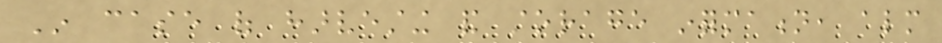In case of harvesting and storage information, almost
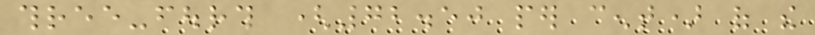three-fourth (72.50 per cent) of the
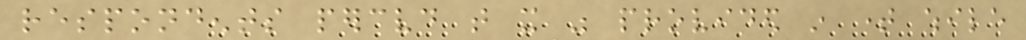respondents perceived that it was provided in time while
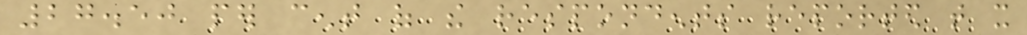27.50 per cent of the respondents reported that it
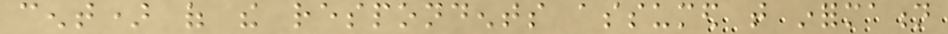cent) of the respondents assumed that information
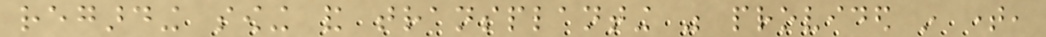regarding sowing and transplanting was provided in time,
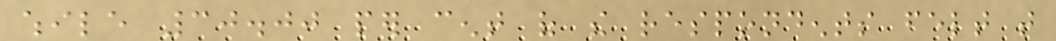while 30.00 per cent of the respondents felt that
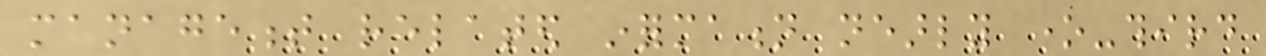management related information nearly one-third
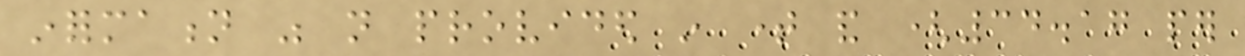information was not provided in time and (34.17 per
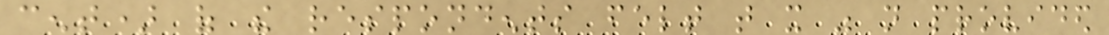cent) of the respondents felt that it was not provided
